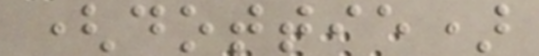(dottie)
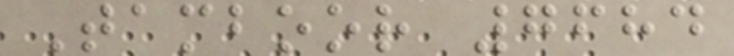Tamboor 7684
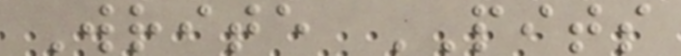Write PITS
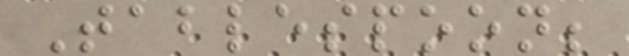Tablespoon;
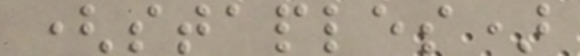(staples)
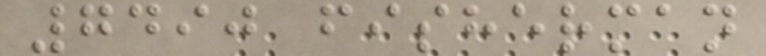7490 fisherman
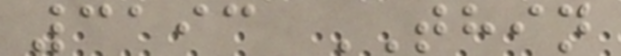3193 THIN
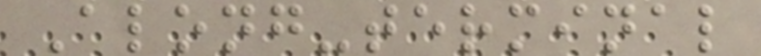Along-terminal
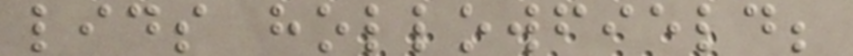lids hollowfield;
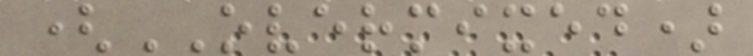(OVERMIXED)
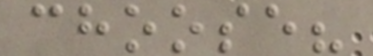choose?
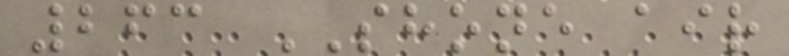263 SHONE air
